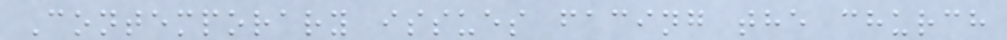Contemporary issues facing the church
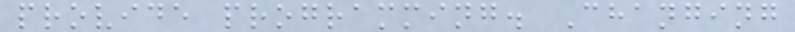provide programming. Changing
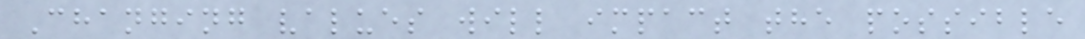Changing values will impact the possible
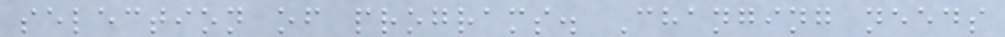selection of programs. Changing needs
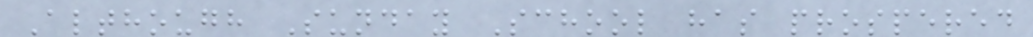Although Sunday School has prospered
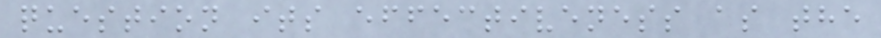question its effectiveness as the
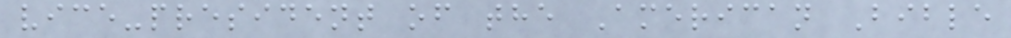vice-president of the American Bible
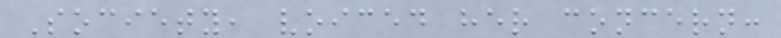Society, voiced her concern:
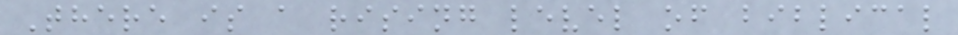There is a rising level of biblical
